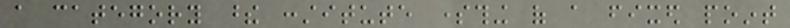a category these constitute something of a fixed point
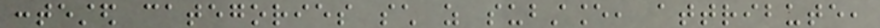contested categories such as substance, attribute,
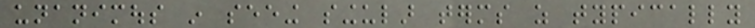unanimous in seeing singular terms as typically
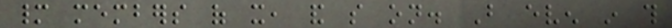many members of it, and so on. But even in this
